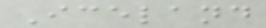Iceland
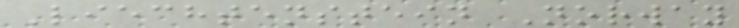Liechtenstein Norway
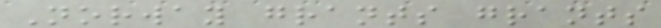Norway grants grants
